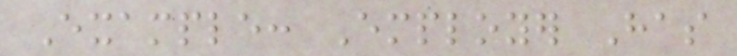Example: Employer Has
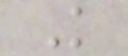Knowledge
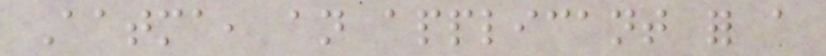Aatma, an applicant for a
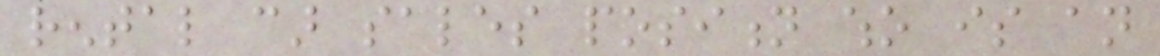rental car sales position who is an
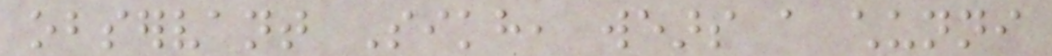observant Sikh, wears a chunni
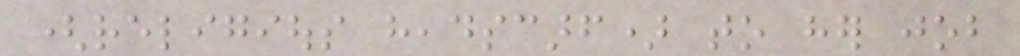(religious headscarf) to her job
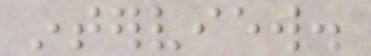interview.
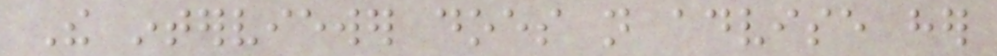The interviewer does not advise her
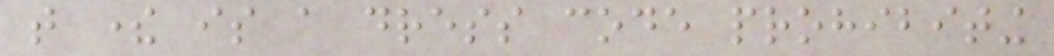that there is a dress code prohibiting
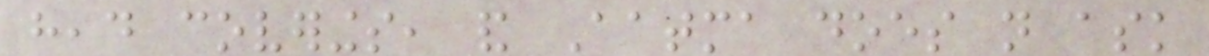head coverings, and Aatma does not ask
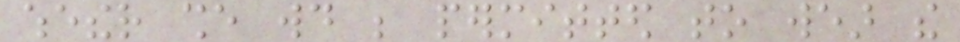whether she would be permitted to wear the
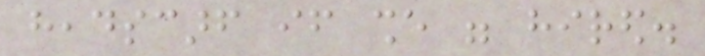headscarf if she were hired.
